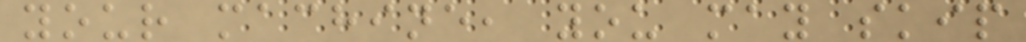your machine, you may skip
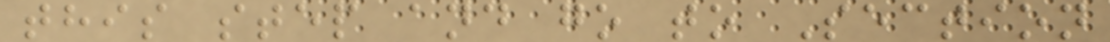this step and go to Section
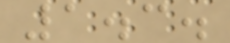1.3.
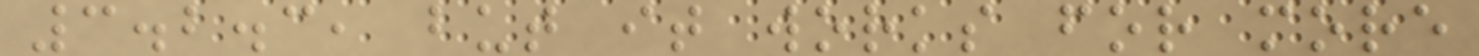3.2.3, but it works for more
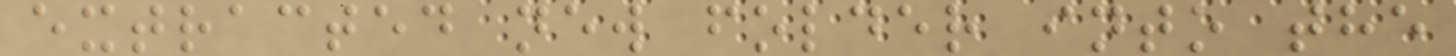extracted new folder into the
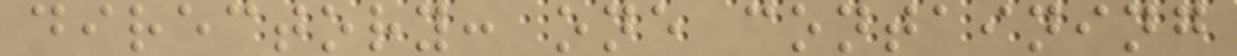directory: one containing
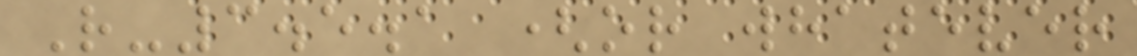R-3.5.1 (or whatever
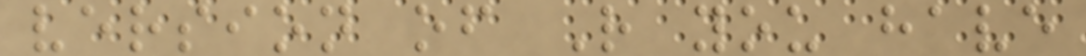version of R you have
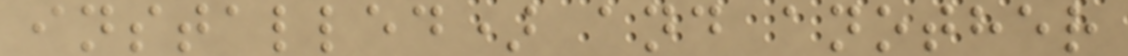installed) and another
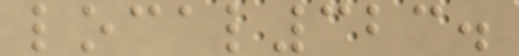local323.
